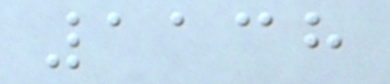1138
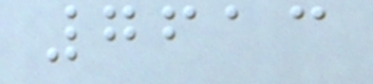7613
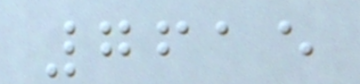7615
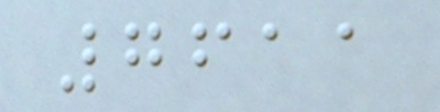7611
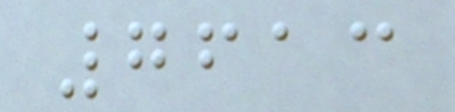7613
